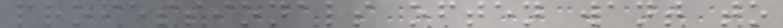professionals often want to
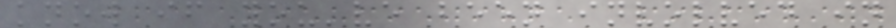know if you've been involved in
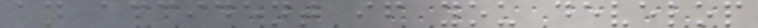an accident if you develop
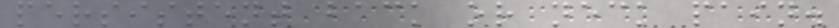persistent back or neck pain.
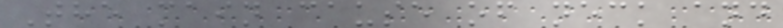The main cause of neck and
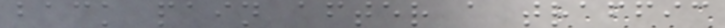back pain after a traffic
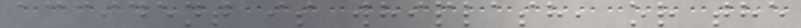accident is whiplash, or the
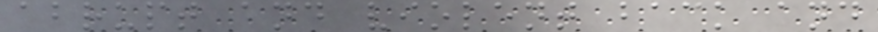abrupt and violent back and
